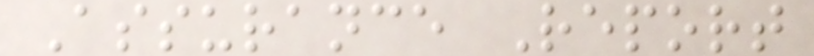Assurance Report
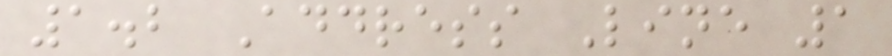1.2 Address Line 1
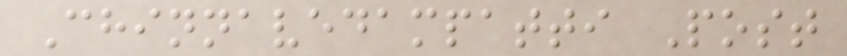Chinnavedampatti Post
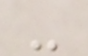-
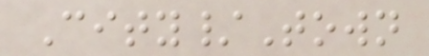City/Town
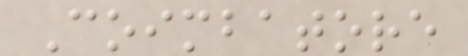Coimbatore
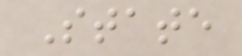State
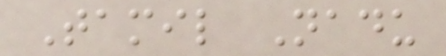Tamil Nadu
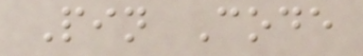Pin Code
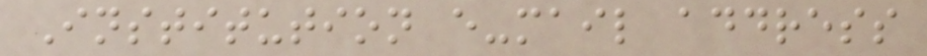Institution e-mail address
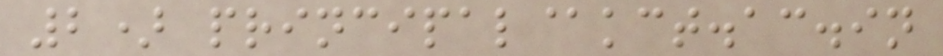2) principal@kct.ac.in
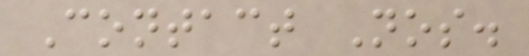Contact Nos.
